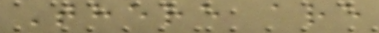There are
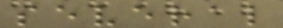several
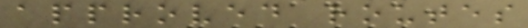approved routes
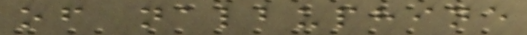of nalbuphine
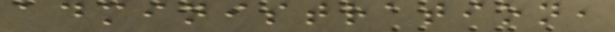administration,
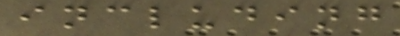including
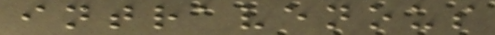intravenous
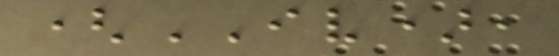(IV),
